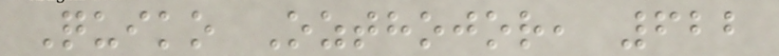Quiko Ozthojor, 622
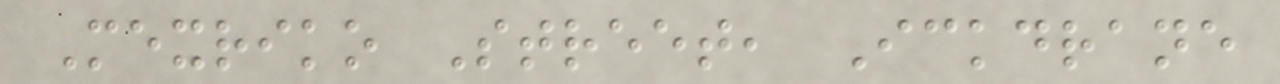Mexriko Street, Ickdrane
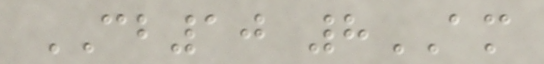CB10 8AM
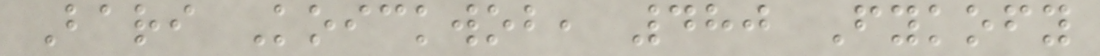Bari Koickwob, 480 Fykofy
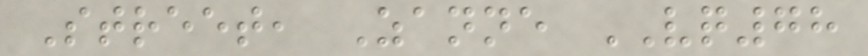Street, Zanne VQ78
